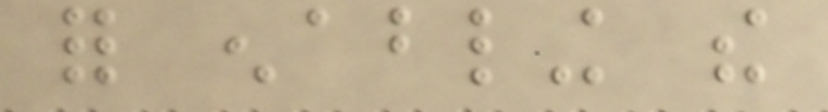for enabling the
